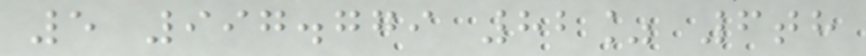5 997.779 82% 6th
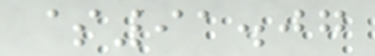$91.07
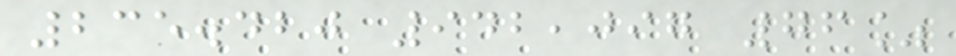235.420 942,097 76%
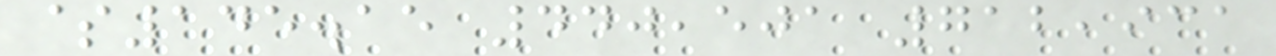$145.15 440,501 712,931
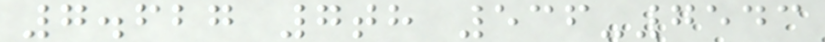7.627 7th 536-7543
